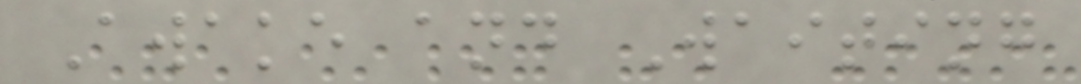Awake and Waiting
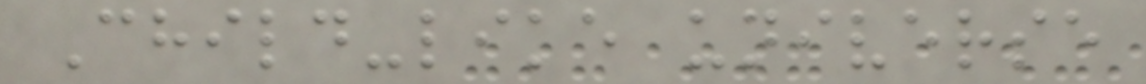Child-like universe
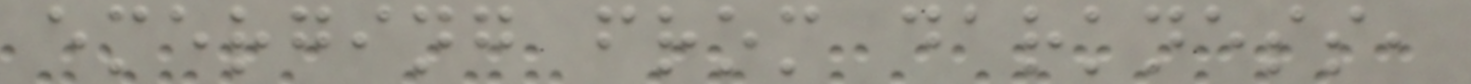emerging from darkness,
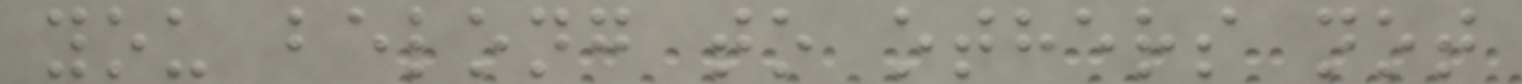you belong to others not
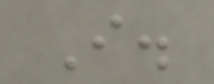I.
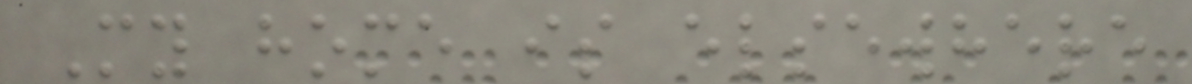My home is elsewhere
